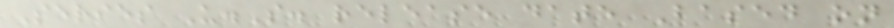Series U.S. release date Based on
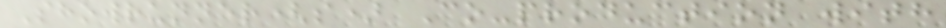Showrunner(s) Co-production with
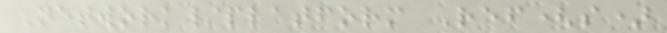Network/platform Ref(s)
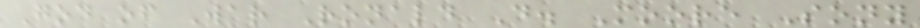God of War Ronald D. Moore Sony
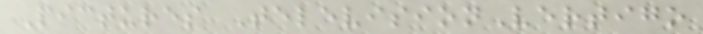Pictures TelevisionVertigo
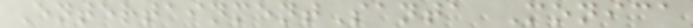EntertainmentSanta Monica
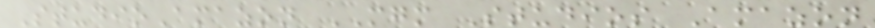StudioAmazon MGM Studios Amazon
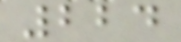224
